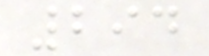294
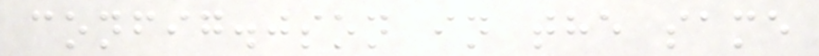config.json in the same
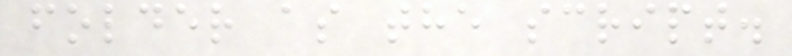folder as the script.
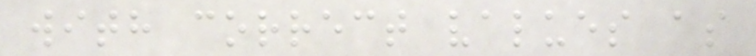with correct values as
